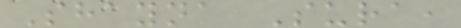Shayna Sura,
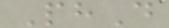PhD
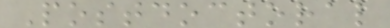Postdoctoral
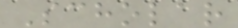Scholar
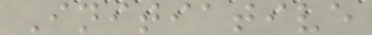Initiative
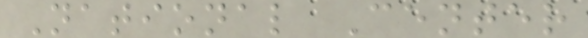National Center
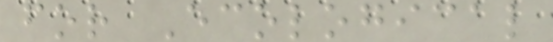for Ecological
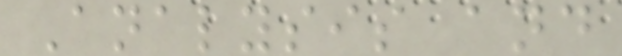Analysis and
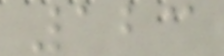123
